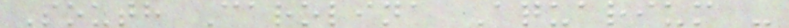South Carolina Aquarium -
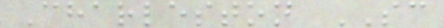Charleston SC
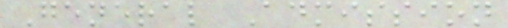General Admission
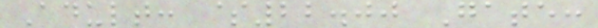Adult: $22.00 Gate:
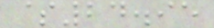$24.95
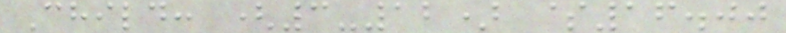Child: (3-12) $16.00
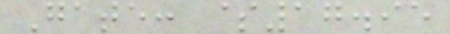Gate: $17.95
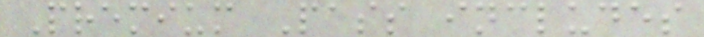Premium Pass includes
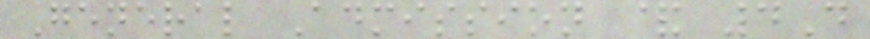General Admission & 4D
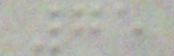75
